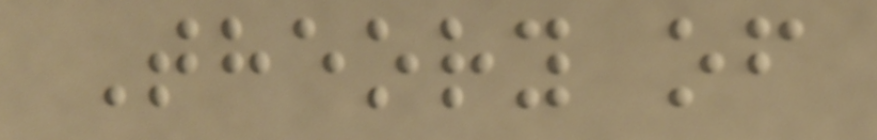Theory of
